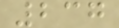237
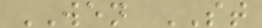WEN ST
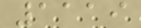1119
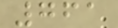761
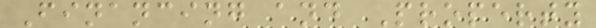Financing and Property
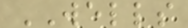WELLS
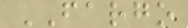FARGO
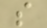s
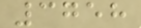3758
